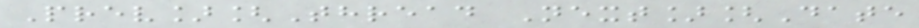Prev][Thread Next][Date
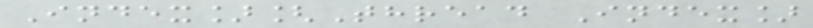Index][Thread Index]
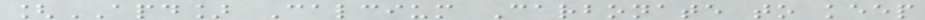[APD] Calcium Carbonate to keep
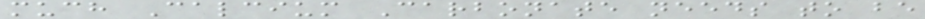much Calcium Carbonate needs to be
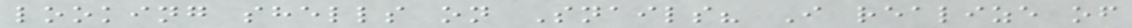looking shells on Snails? I realize of
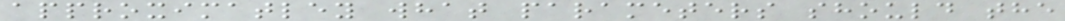approximatley what parameters should the
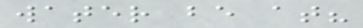water be at?
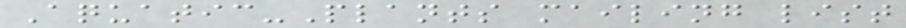Aquatic-Plants mailing list
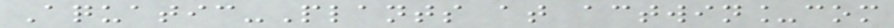Aquatic-Plants at actwin_com
